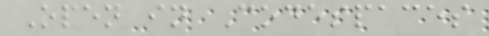Open in Codespaces
